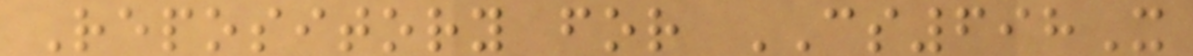Repository for CS698X
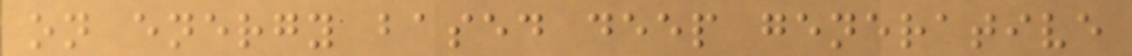on energy based deep generative
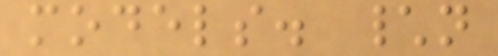models. \n
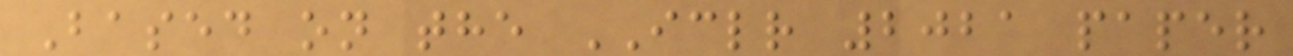Based on the ICLR 2021 paper
